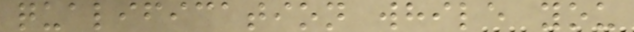qualification while you
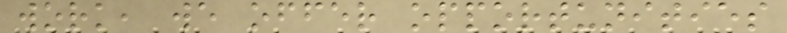work, we offer opportunities
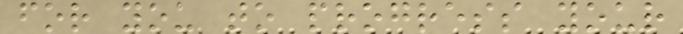for you to progress your
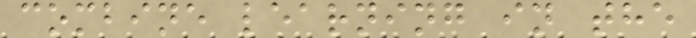combine learning in the
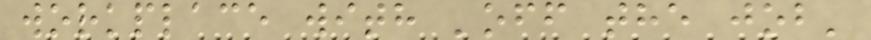workplace with 'off the job'
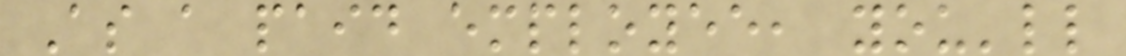As a paid employee, you'll
